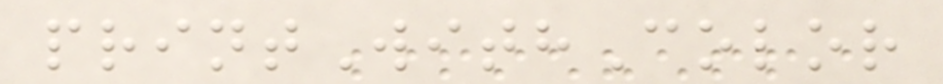printWithColor
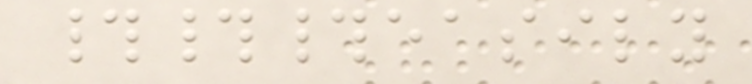###easily
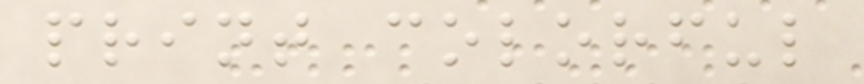print colorful
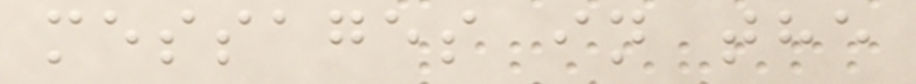messages in the
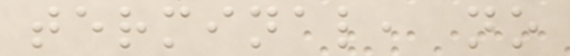terminal, no
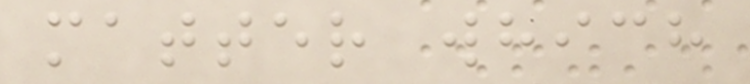matter which
